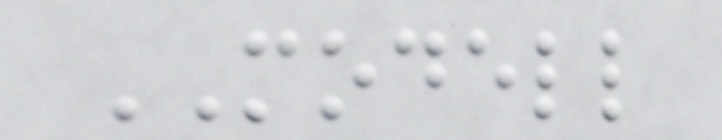MODELL
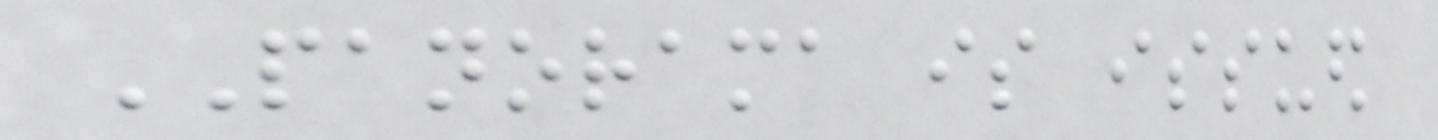PANORAMA is issued
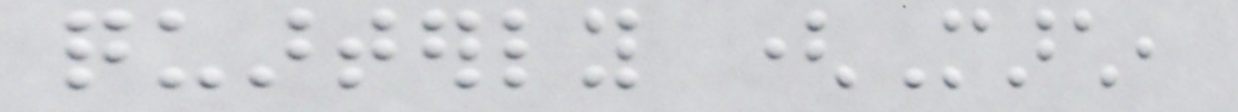quarterly (March,
